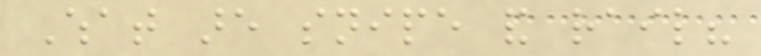What are snipe and rail?
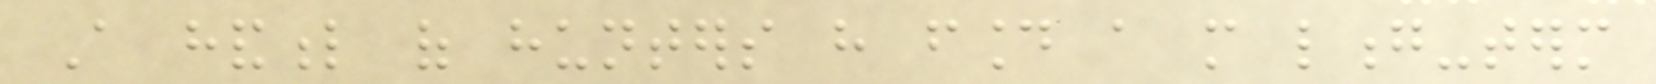A handful of hunters have found a more long-term
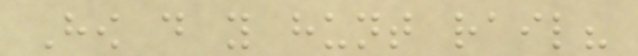How do you hunt rail?
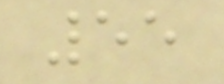55
